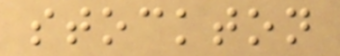stockton
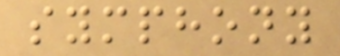symphony
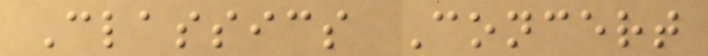Classics Concert
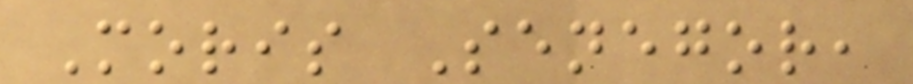Moris Senegor,
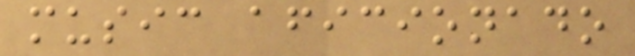music aficionado
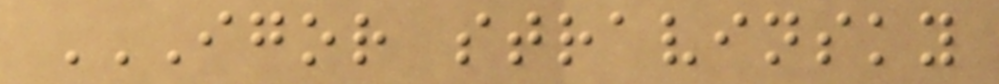IGOR STRAVINSKY
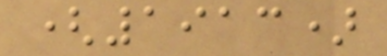(1913)
